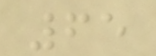65
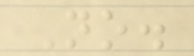No.
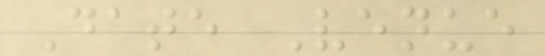Date Venue
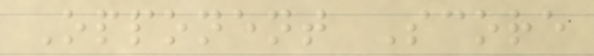Opponent Score
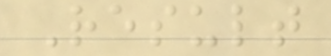Result
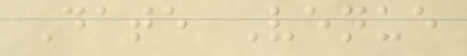Date Venue
